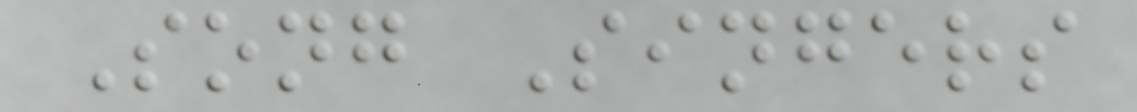Song Singers
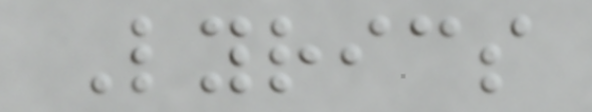Lyrics
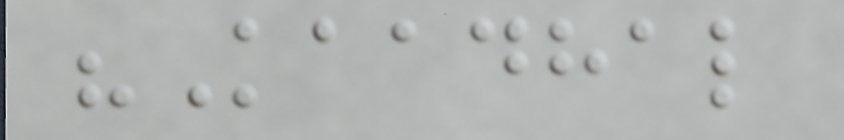"Kaadhal
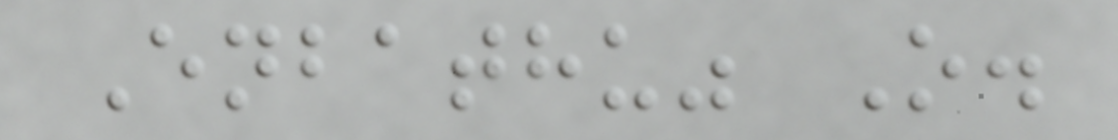Enbathu" O.
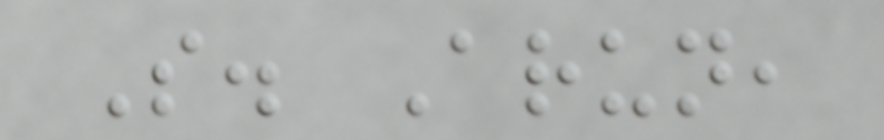S. Arun,
